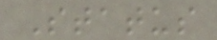Status
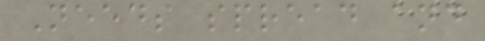Needs spread and
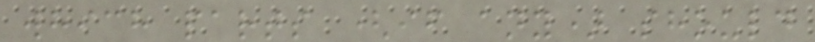which parts (if any) should
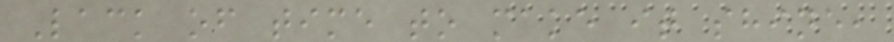Lack of time to make it shine,
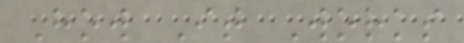How It Works
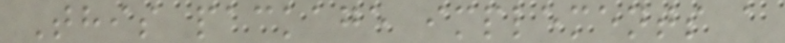This package implements a
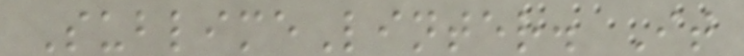SublimeLinter. It
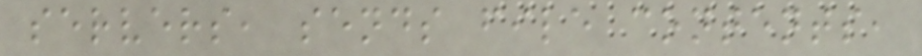servers, sends file contents,
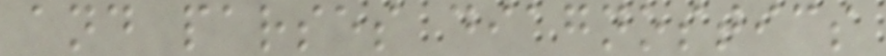and parses diagnostics
